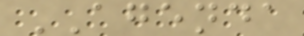AGENDA
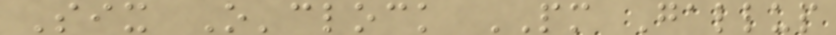Six O'clock PM Gallup
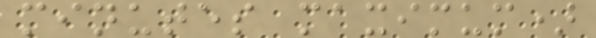minutes maximum)
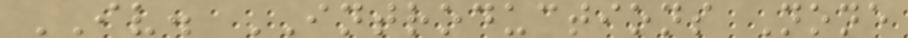IV. INTRODUCTIONS None
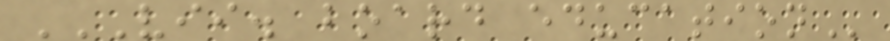VII. BOARD EDUCATION
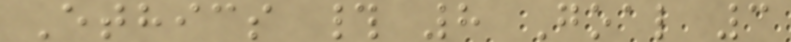Ethics # 8 Goal 3
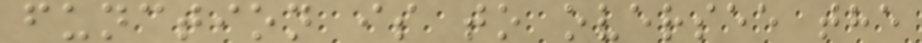function is to oversee the
